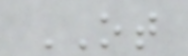OT
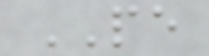PE
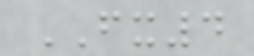FX4
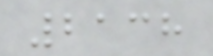2138
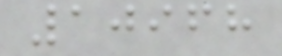10968
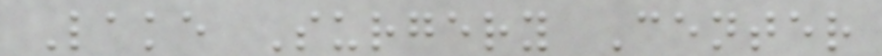Lake Surgery Center
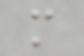m
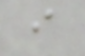i
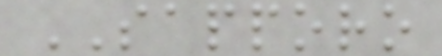SAPPORO
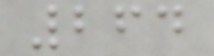264
